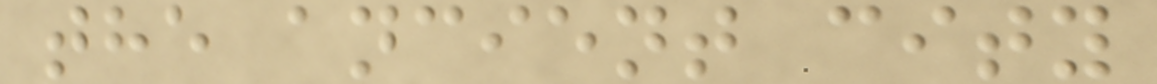the ancient city
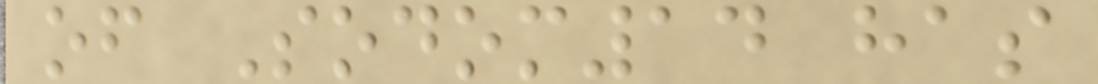of Sodom14 has
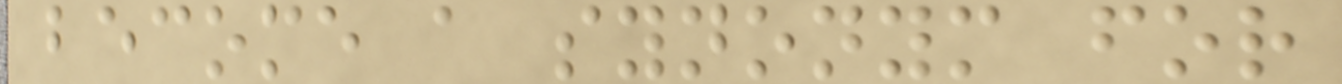become a synonym for
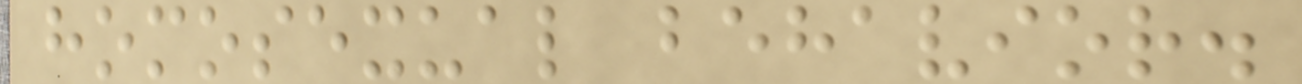homosexual behavior.
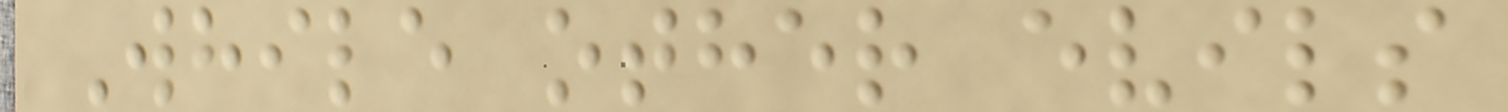While other evils
